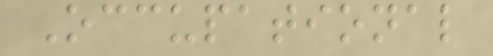Occupational
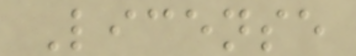License
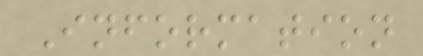Information
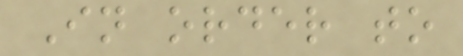In order to
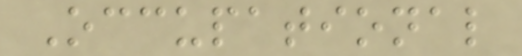Occupational
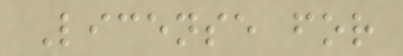License for
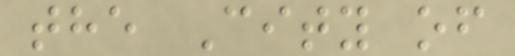the City of
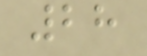28
